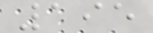195
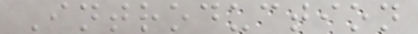Introduction
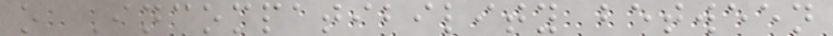o Incompatibility between
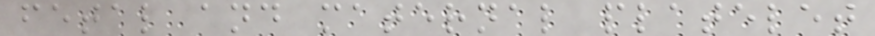fetal and maternal platelet
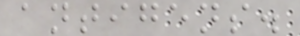antigens.
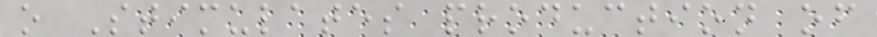o Stimulates production of
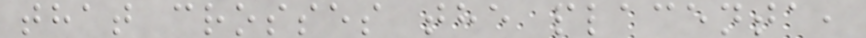that crosses the placenta,
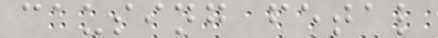causing fetal
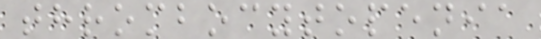thrombocytopenia
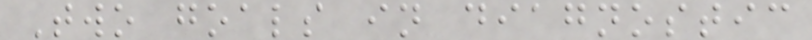Two goals in diagnostic
